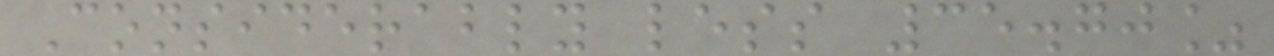Considerably less 35.70%
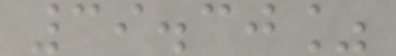39.30%
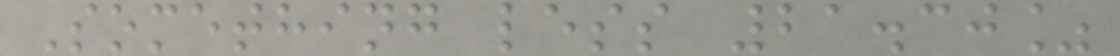Something less 21.30%
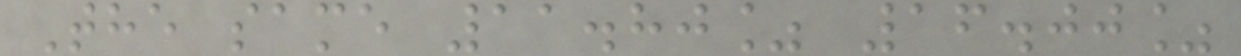The same 11.80% 16.00%
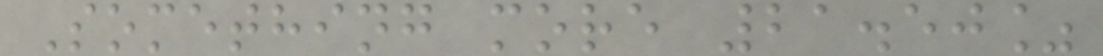Something more 21.50%
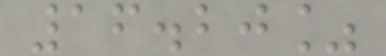16.20%
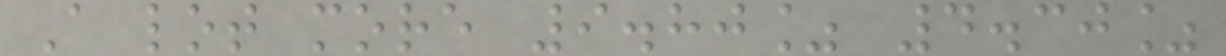A lot more 9.80% 4.30%
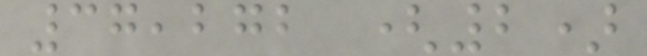37,272 (2)
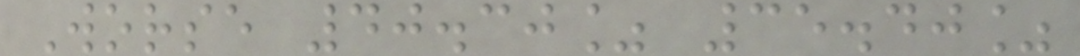Worse 40.30% 35.40%
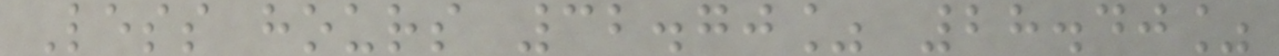Less hours 32.70% 28.40%
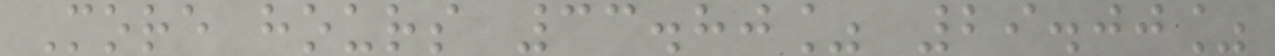More hours 33.80% 29.00%
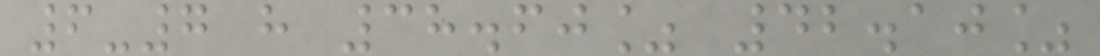6-7 h 38.60% 42.10%
